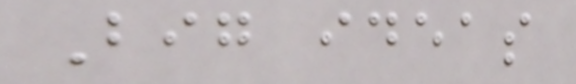Big ideas
